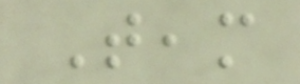Team
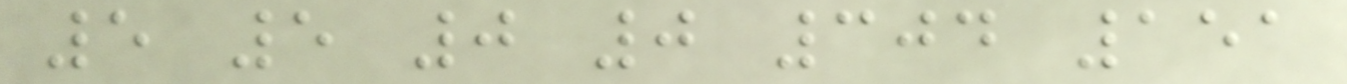5 5 0 0 304 151
